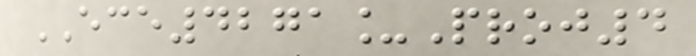ECE4271_Proj4
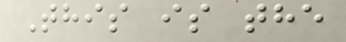This is the
